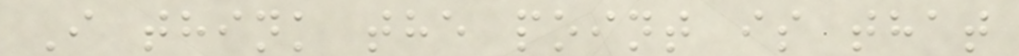I think the point is that
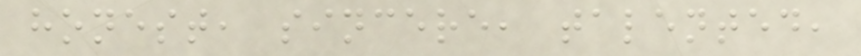honest, sincere, talented,
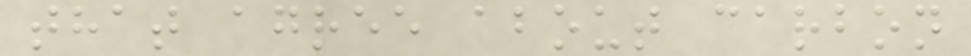that agree about carbon
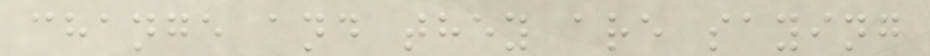change and they are saying
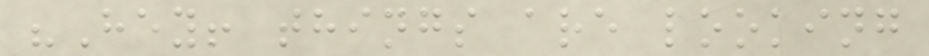"Hey! things are looking
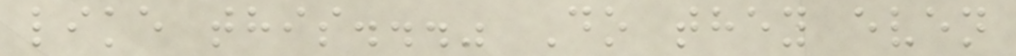like this..." Do they even
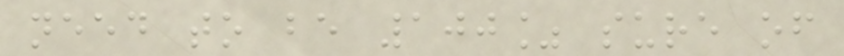need to be 100% sure of
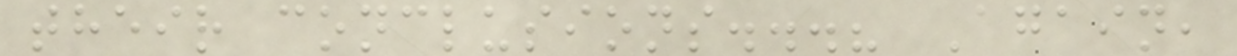their conclusions...? Again,
